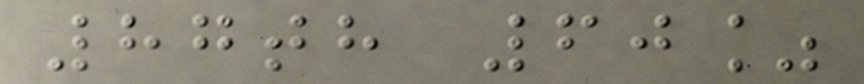87th 60%
